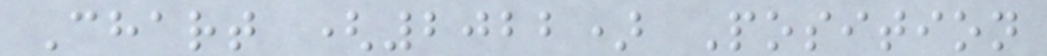Chart (2022) Position
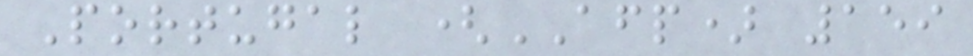Portugal (AFP) 159
